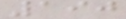190
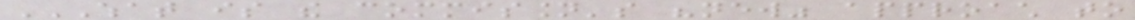WHAT IS THE COMMISSION'S "NEW" APPROACH TO
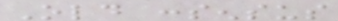Old consensus
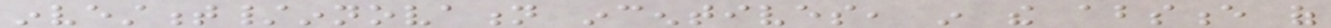investment/innovation incentives, in the absence of
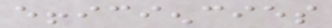efficiencies
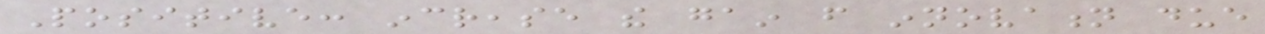Positive: increase the gain from innovation due
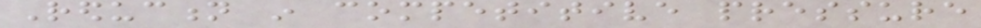Reduction in competitive pressure
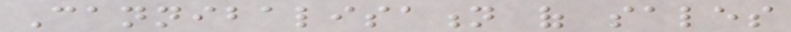Cannibalisation of sales
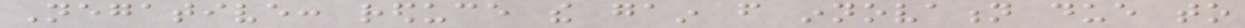Negative: reduce the gain from innovation due to
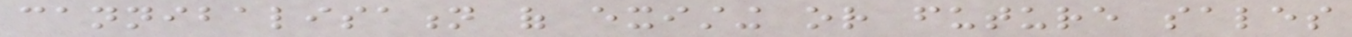cannibalisation of existing or future sales
